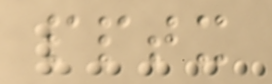pptx
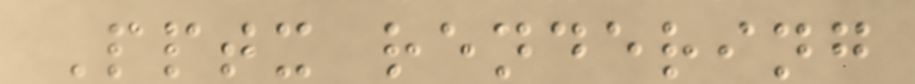Pptx rendering
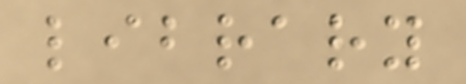library
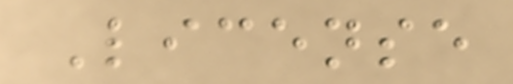License
